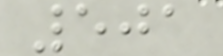501
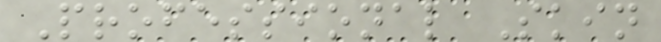Professional Skin
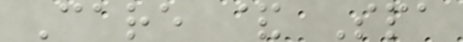Care & Spa
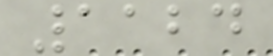1124
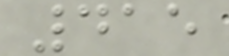415
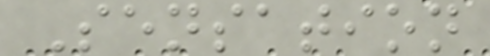Sensation
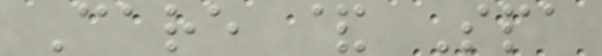Care & Spa
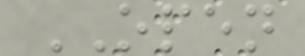OPEN
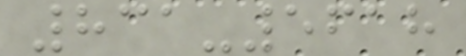831-5618
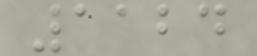1124
